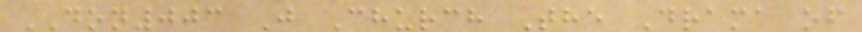DON003 J Church The Drama of
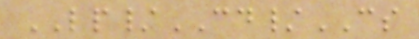LP/CD/CS
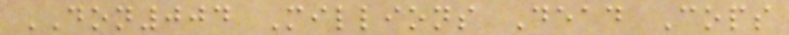DON004 Millions Dead Cops
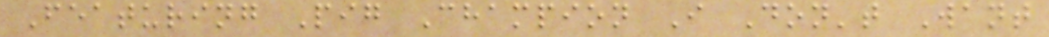Featuring Pig Champion I Don't Want
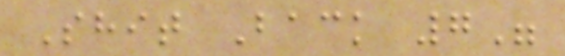Shit Back 7"
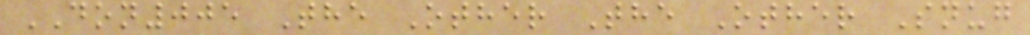DON005 The Other The Other Snug
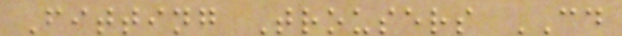Fitting Trousers CD
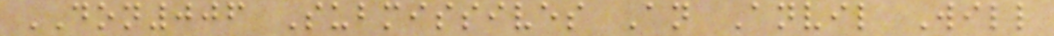DON006 Submissives An Anvil Will
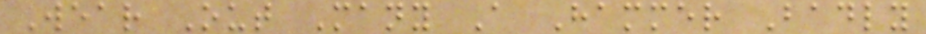Wear Out Many A Hammer Badly
